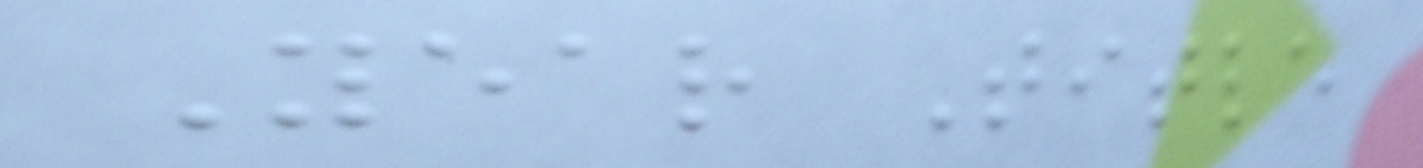Year Title
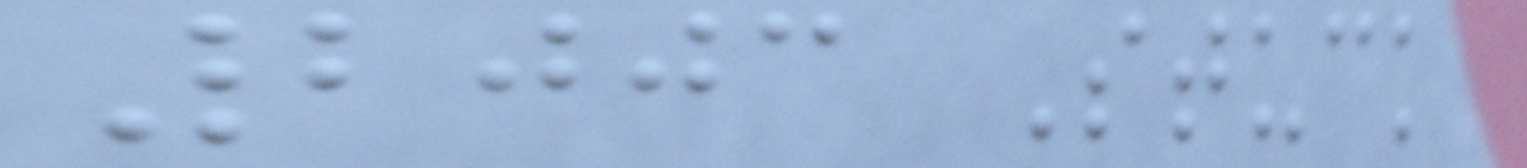2003 Stuck
